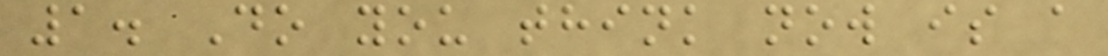1. Do you think now is a
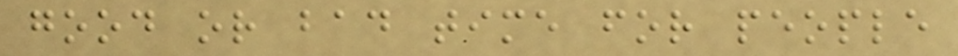good or bad time for people
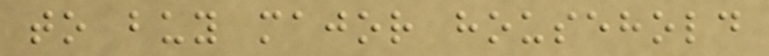to buy major household
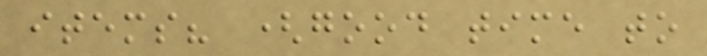items? (good time to
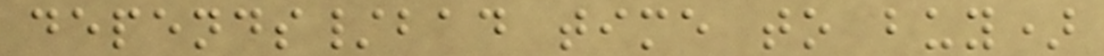depends/bad time to buy)
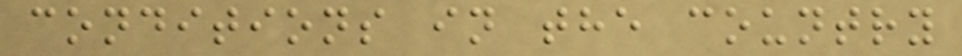conditions in the country
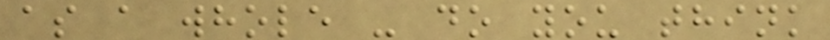as a whole - do you think
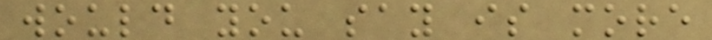would you say is more
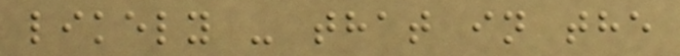likely - that in the
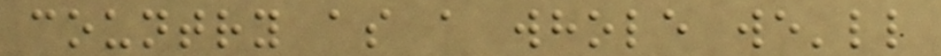country as a whole we'll
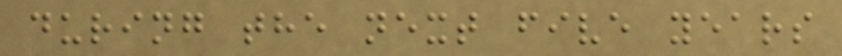during the next five years
